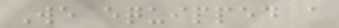We equipped a
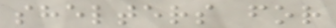shelters for
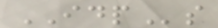IDPs
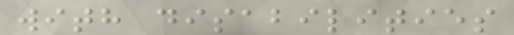with disabilities
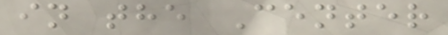in the Center
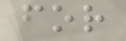for
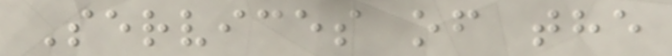Services of the
